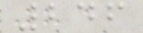246
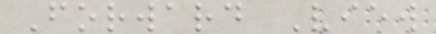Forward View
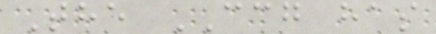The CCG has
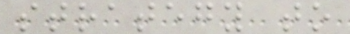strategy to
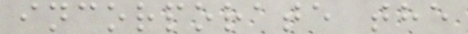incorporate the
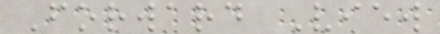Forward View
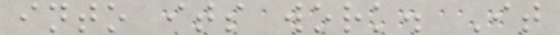into its work. It
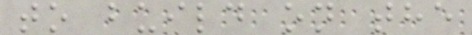to build on the
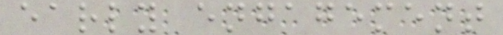early engagement
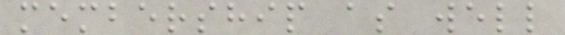membership as well
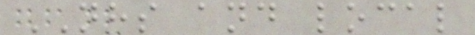NHS and local
